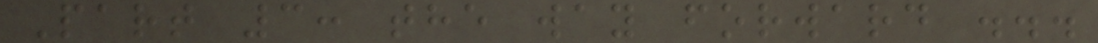Part 3: the way forward ...
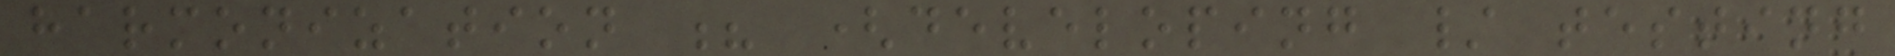harmonization ? (developing / testing
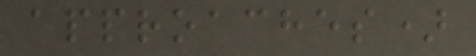approaches)
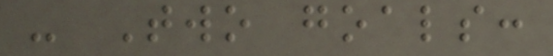- Two goals:
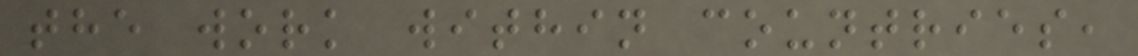the work within countries,
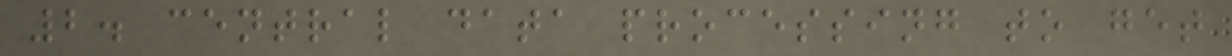2. central data processing to get
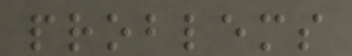problems
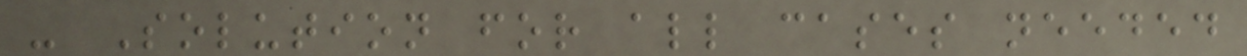- Solution for all cases needed
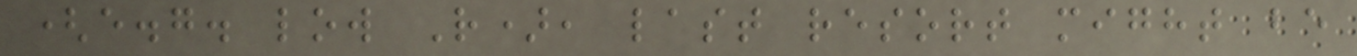(e.g. low R), last resort might be
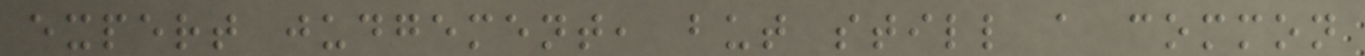expert judgement, but still a common
